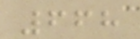668
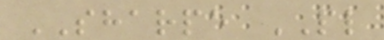SHARPE PL
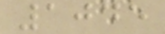1045
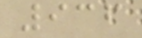936
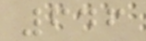646
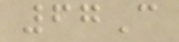67C
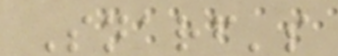Snarf's
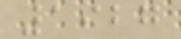1927
